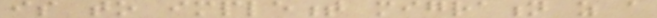is to implement migration as a
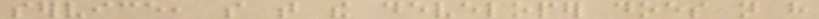service, so that the developer does not have
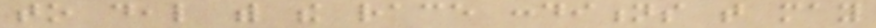to deal with the race conditions that may
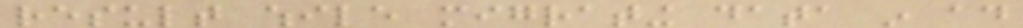result while migrating data in ad
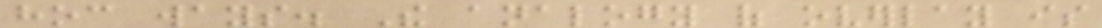hoc ways. The analogy of overlay is
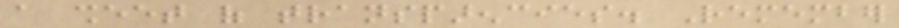a sheet of transparencies. Remember
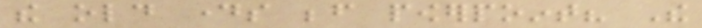the old days before powerpoint? The
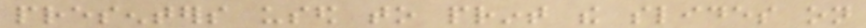presenters used to print the slides on
